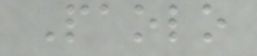Paolo
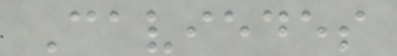Caviedes
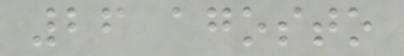26 agosto
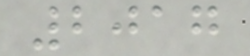2017
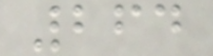264
